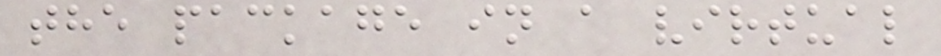the package in a virtual
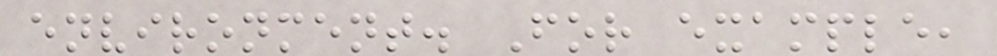environment. For example,
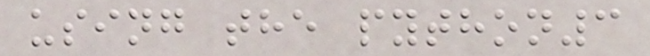using the python3
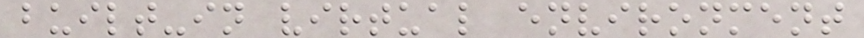built-in virtual environment
